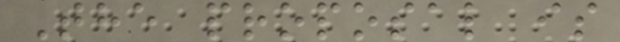The proposal is
